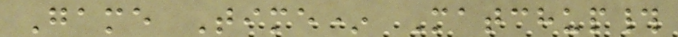Game Time* Matchup#
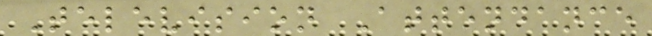Television Attendance
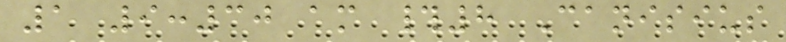1 9:30 am #8 Canisius
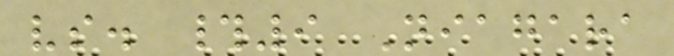vs. #9 Niagara
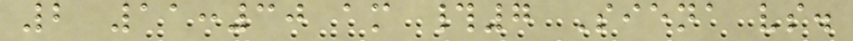2 11:30 am #7 Siena vs.
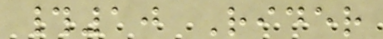#10 Rider
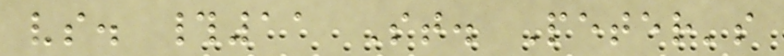vs. #11 St. Peter's
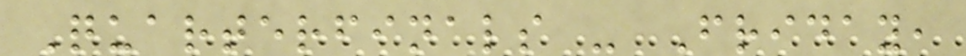Quarterfinals - Friday,
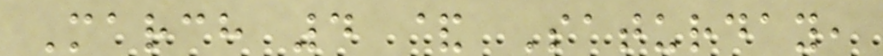March 4 & Saturday,
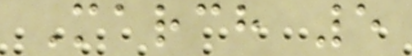March 5
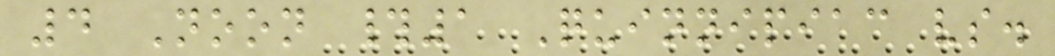4 Noon #1 Quinnipiac vs.
